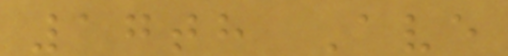17th Ave
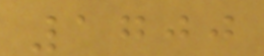1700
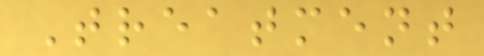Treatment
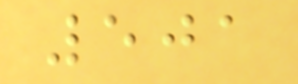501
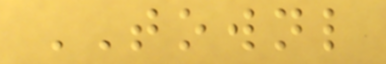TOWNL
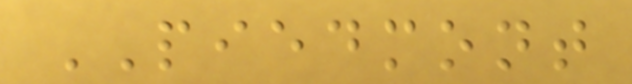PIEDMONT
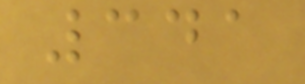341
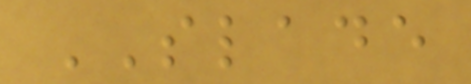SLADE
